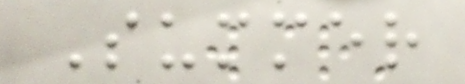Summer
